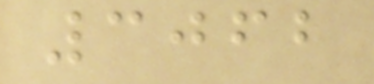3062
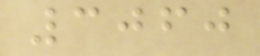3060
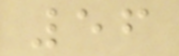56
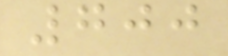700
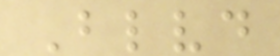Blvd
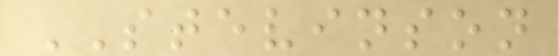STEVINSON
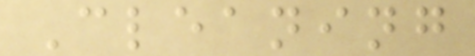Cleaning
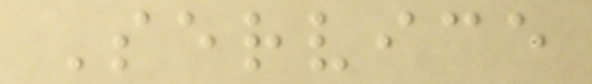Service
